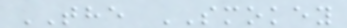THE SMOKEY
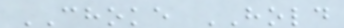CHOKE HOLD
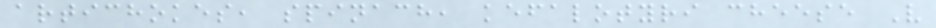artichokes, spinach, kefalotyri cheese V
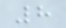8
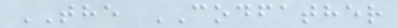THE CODFATHER
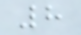8
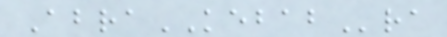AbraKEBABra
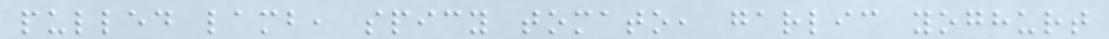pulled lamb, spicy tomato, garlic yoghurt
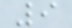9
